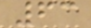63
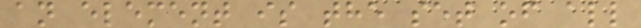an element is the set of all
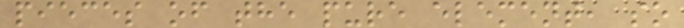pieces of the pure element, so
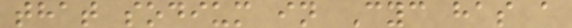that sodium in Cyc has a
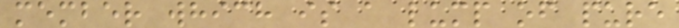member which is a lump of pure
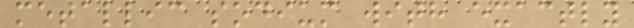metallic sodium with exactly
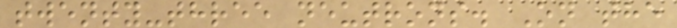twenty-three neutrons. On the
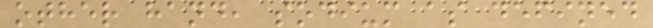other hand, sodium as defined
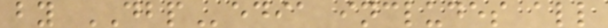by DBPedia includes all
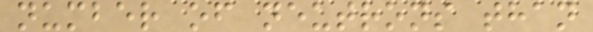number of neutrons than
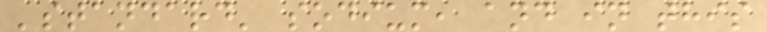'standard' sodium, and in this
